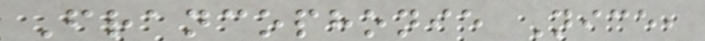Francophonie Nice,
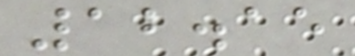12.15
